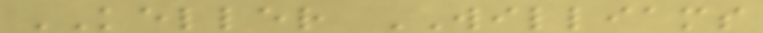KELLER WILLIAMS
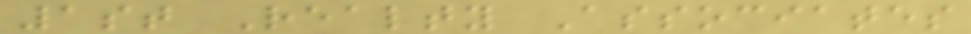1st Realty Associates
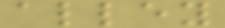alley
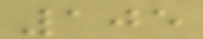105
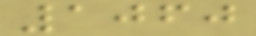1060
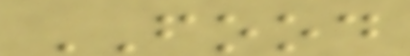FOOD
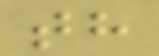th
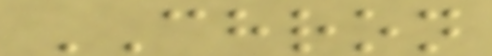CHRON
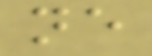ne
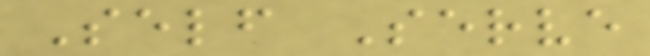Self Serve
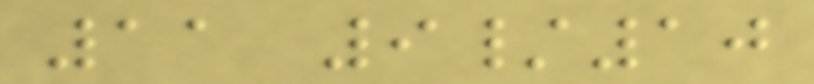11 9/10
